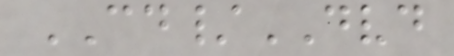CD/DVD
